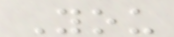You
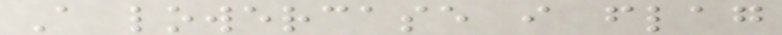A lowercase i flag
